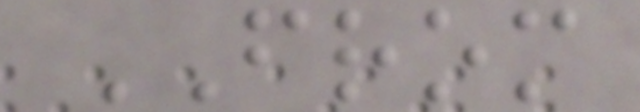FROM
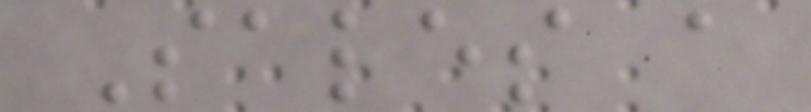Sales a
